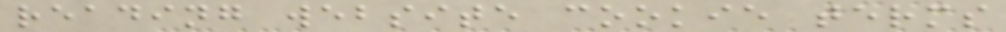reading website cookie terms
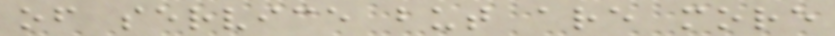of service but are more
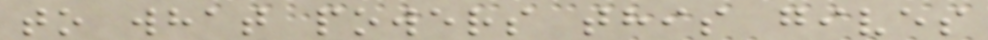to what powers this gives
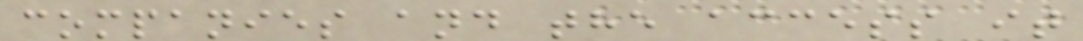companies and the access it
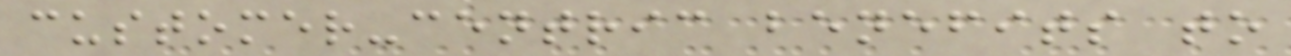customer-centric benefits to
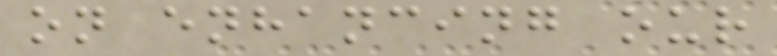on enhancing our
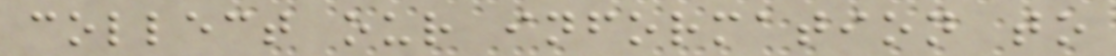collect our information to
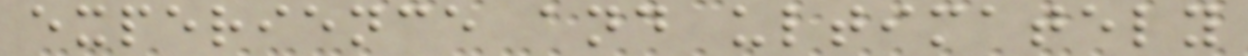experience and ultimately
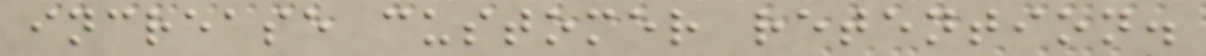increase customer retention.
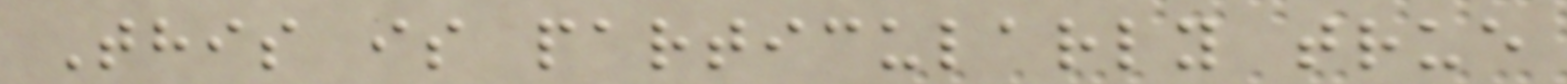This is particularly true
